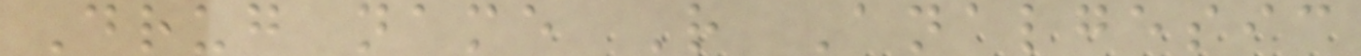Drug name R Analgesic
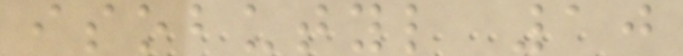isobutyl 10
